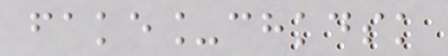fake_chkdsk
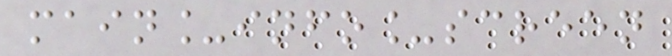main_info_screen
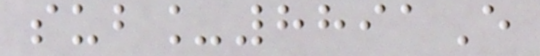sub_8891E
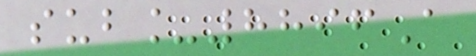sub_8896A
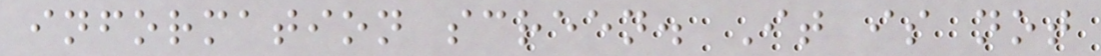information screen. It is not
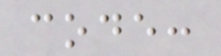code:
